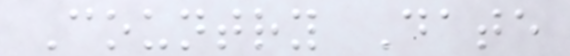Country Date
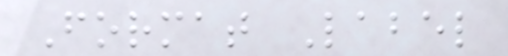Format Label
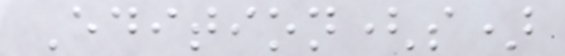Edition(s)
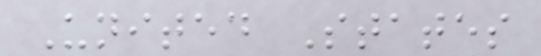United States
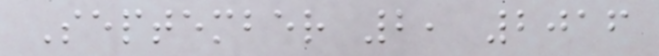September 2, 2016
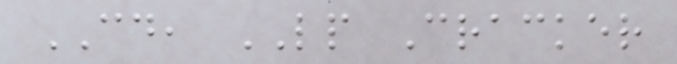CD, LP Cracker
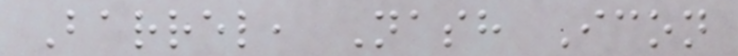Barrel, Nash Icon
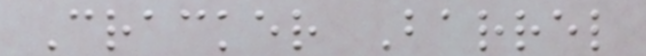Cracker Barrel
